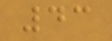43
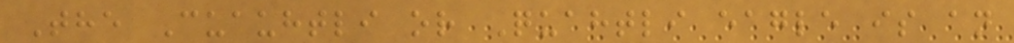The Cuauhtli or Quahtli eagle is an
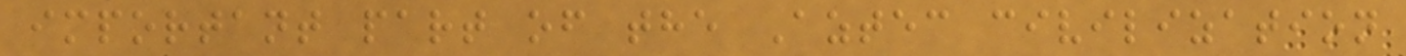important part of the Aztec civilization
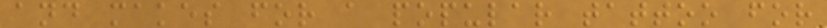and makes for a popular tattoo for
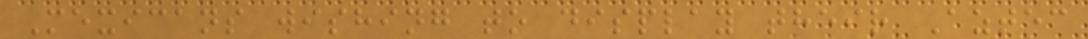Mexicans wishing to display their Aztec
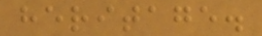heritage.
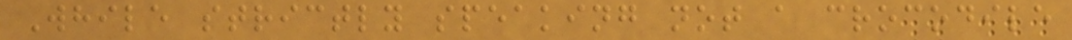While strictly speaking not a crocodile
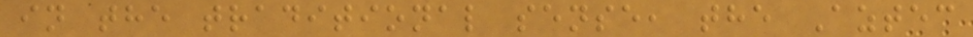in the traditional sense, the Aztec
